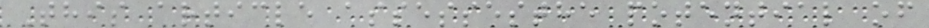This article assessesthe potential of
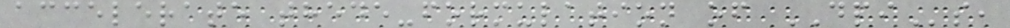accelerate thede-formulation of DPIs,
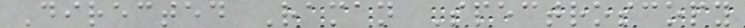Directed Raman Spectroscopy
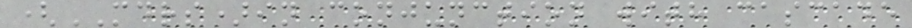(MDRS)in conjunction with cascade
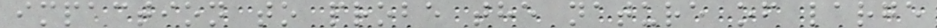impaction to probe the nature of large
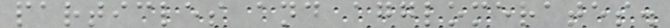particles and agglomerates.
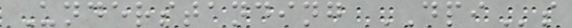Understanding DPIs
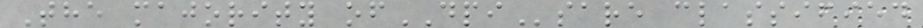The majority ofDPIsare classified
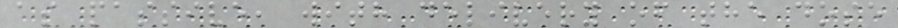as passive, with delivery of the dose
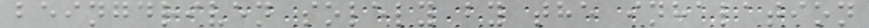beingdriven solely by the inhalation
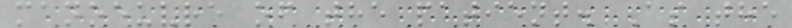manoeuvre of the patient. As the
